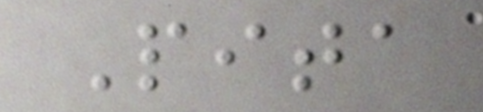Pita
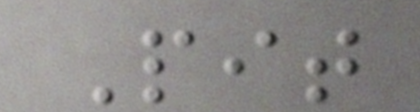Pit
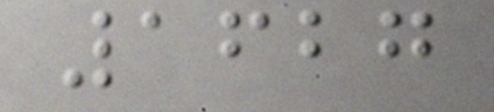1627
